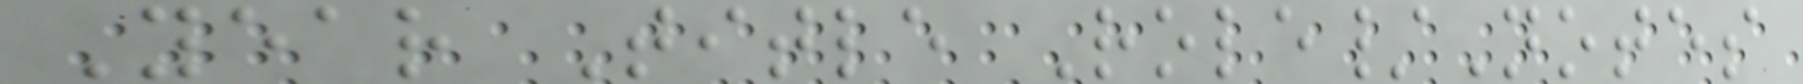Year Title Role/Notes
